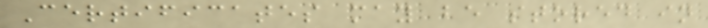Certificates may be stored in
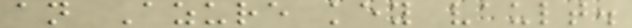an Azure key vault.
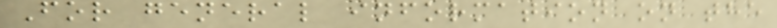For general information on the
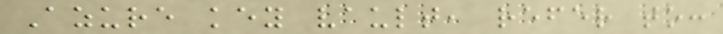Azure key vault, refer to:
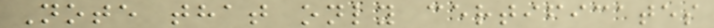Note that only certificates
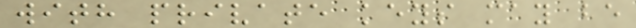with private keys may be
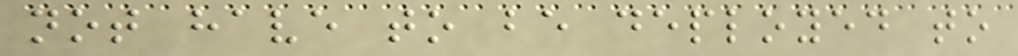not have to be deployed to
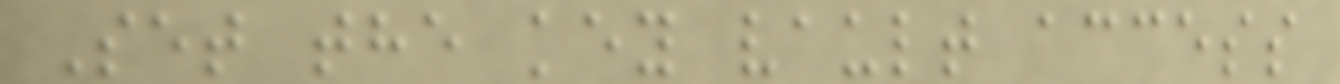Set the key vault access
